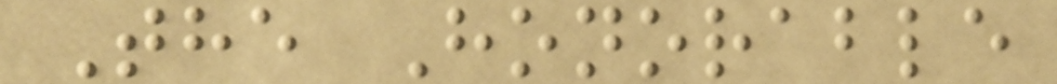The Honorable
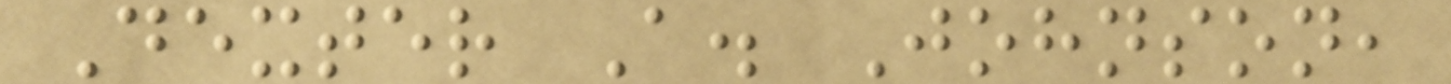Dexter A. Johnson,
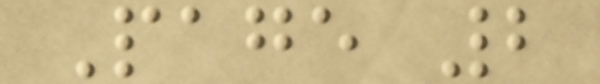Page 2
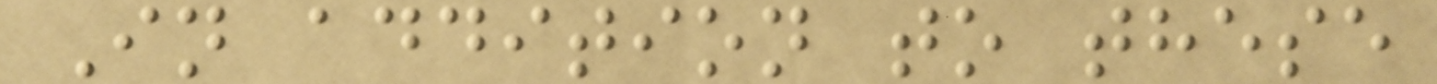In addition to these
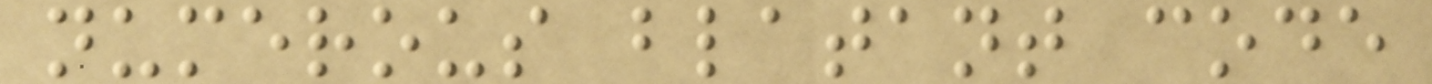numerous blatant code
